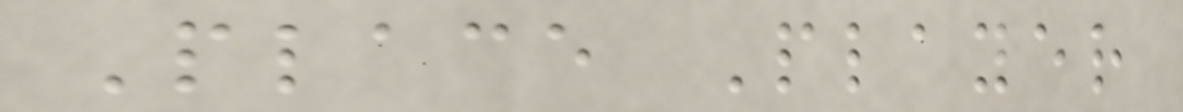Place Player
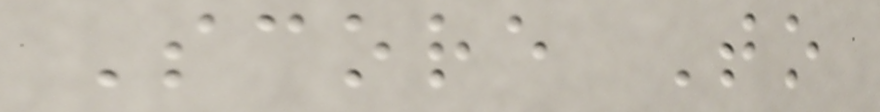Score To
